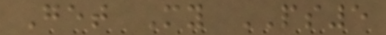Get My PS5
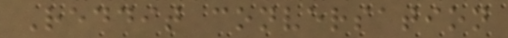Reddit conversation
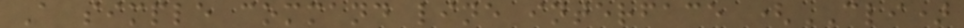A simple command line interface (CLI)
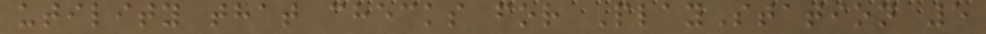utility that checks for PlayStation 5
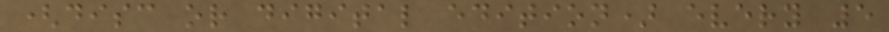(disc or digital edition) every 5
